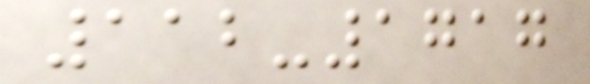112-1717
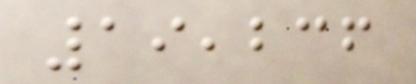19,236
